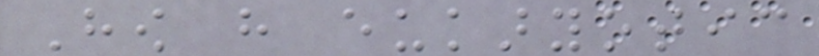How have eukaryotic
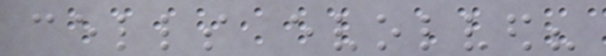cells evolved?
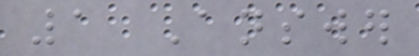1 Answer
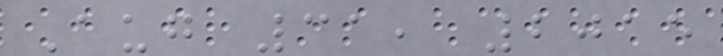Aug 31, 2015
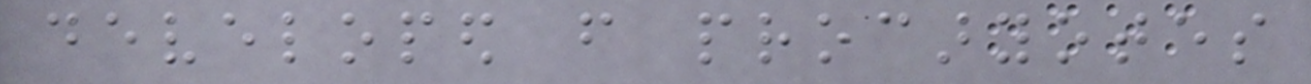developed from procaryotes
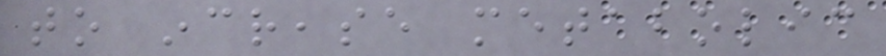to increase metabolic
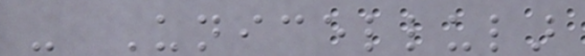- Unicellular
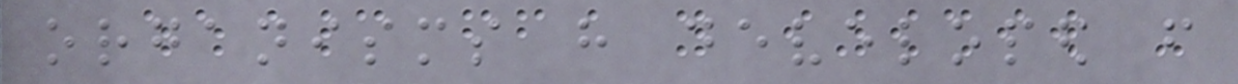organisms have developed from
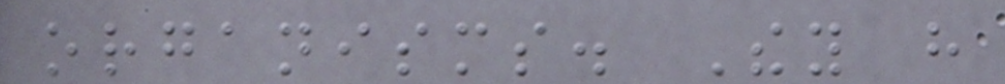organisms. They have
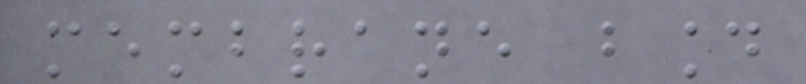membrane bound
